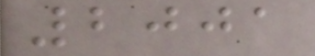2001
